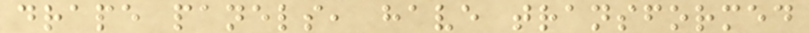drape panels, have transformed
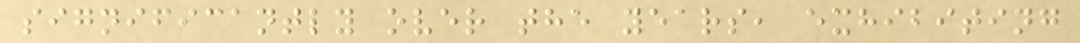significantly over the years, exhibiting
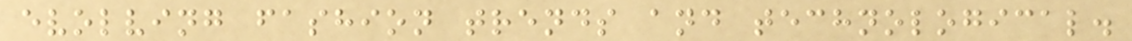evolving fashion trends and technological.
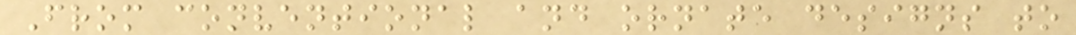From conventional and ornate designs to
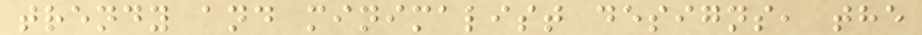trendy and minimalist designs, the
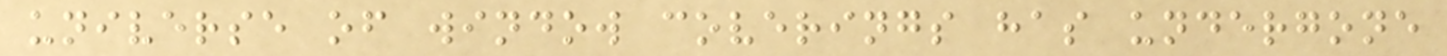universe of window coverings has undergone
